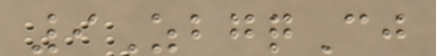9ZbgqCj
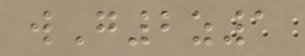wG2z1
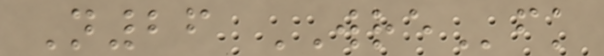N26 WREfk
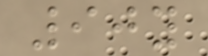90y
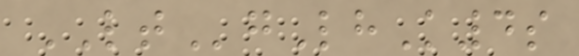LTgLhK4s
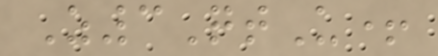Z3QtU+
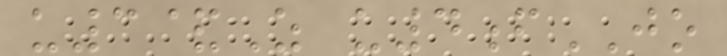u3&Z u4fJO
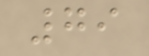79
